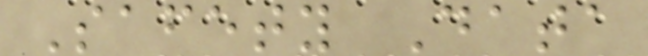Safety Data
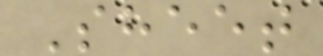Sheet
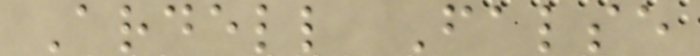Ardell False
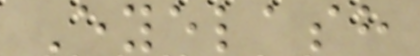Eyelash
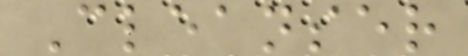Cleanser
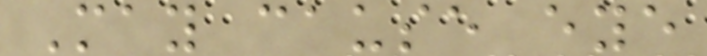May cause eye
